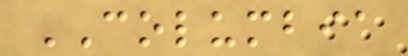COLUMBIA
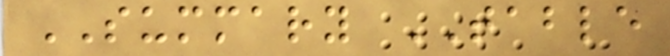SUMMARY TABLE
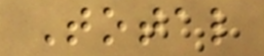Total
